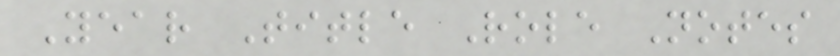Year Title Role Notes
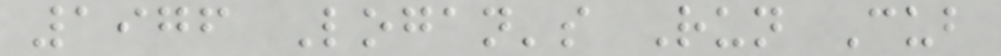1976 Logan's Run Cub
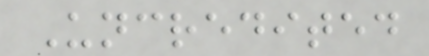Uncredited
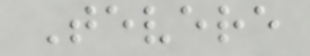Tevere
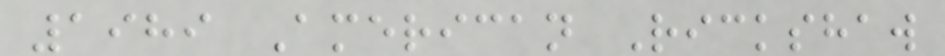1989 American Rickshaw
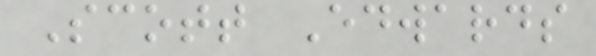Scott Edwards
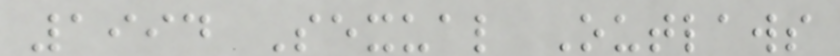1994 Sexual Outlaws
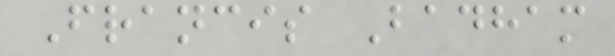Francis Badham
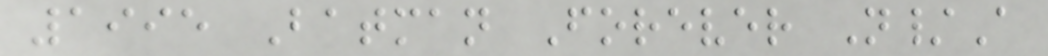1995 Batman Forever N/A
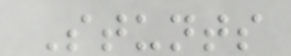Stunts
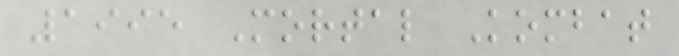1995 Mortal Kombat
